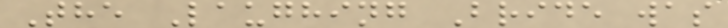The Laughing Bride was
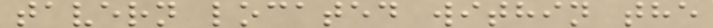tavern located within the
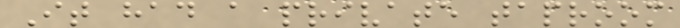It had a private taproom
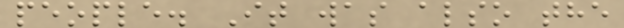people. It was also the
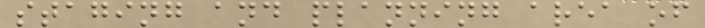staging and planning area of
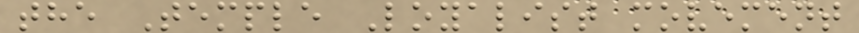the Temple Loyalist movement
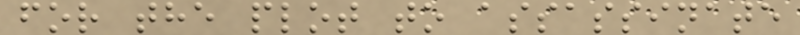for the plot to assassinate
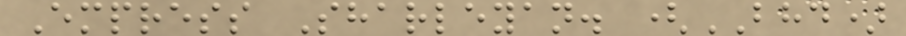Empress Sharleyan. (BHD)
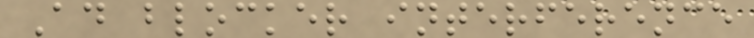Ad blocker interference
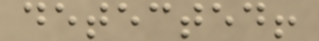detected!
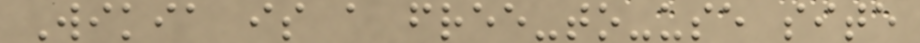Wikia is a free-to-use site
